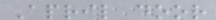April door
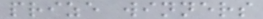prize winners
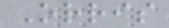Orris
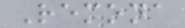Remona
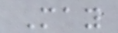May
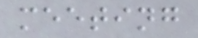meeting
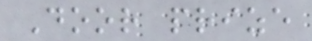Door prize
